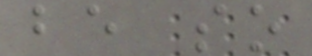be so
